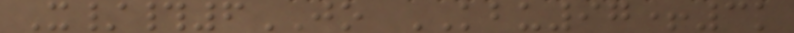X/#6JO KBU97+3k
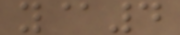y@4
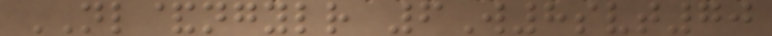NL&ngylr 6W8svt70
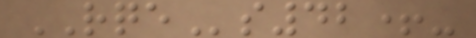RQEs42+-
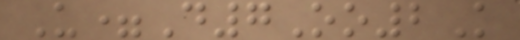U=D7Oo2K
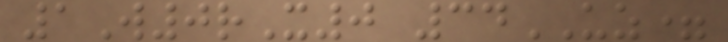1W0rX0 34UZ=
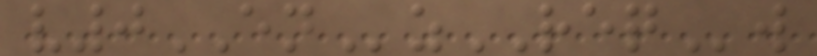v0ENzREQw
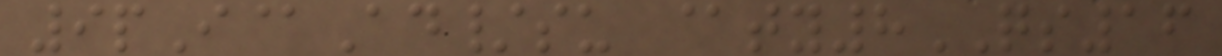9pI@Ad/su @ty8QS16
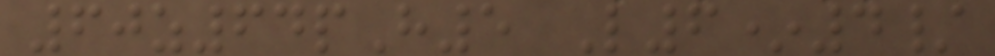60z64pH5 L6*4/
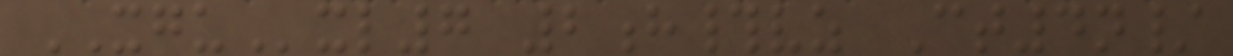XGUxl7 2h#vz Ct4n/
